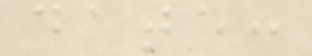date:
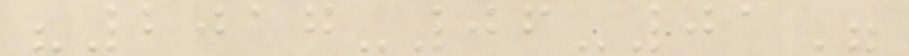"2017-06-01"
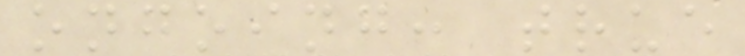ongoing: true
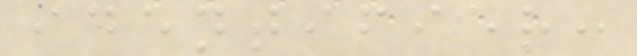identifier:
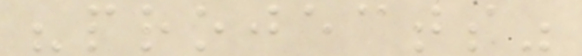"projects"
